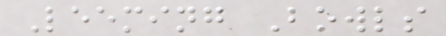Leeming Bowls
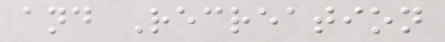and Recreation
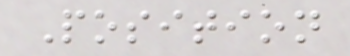Position
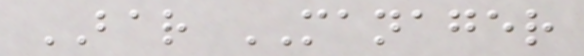BAR MANAGER
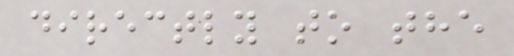directly to the
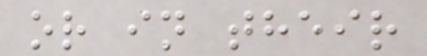or in their
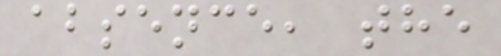absence, the
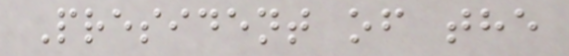President of the
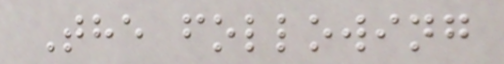The following
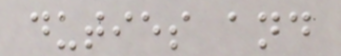duties and
